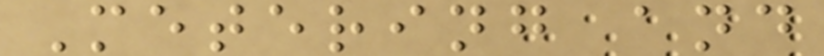Metering and
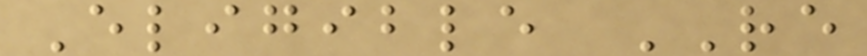Eligible RE
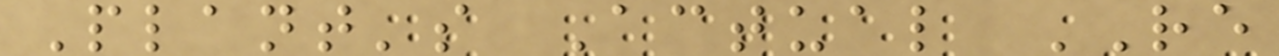Plant's Actual RE
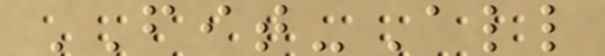FIT-All
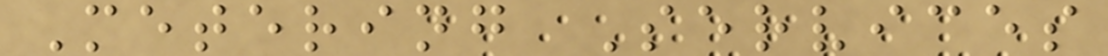Metering Services
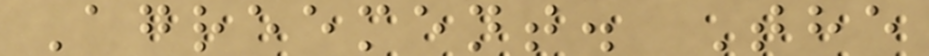Agreement. The
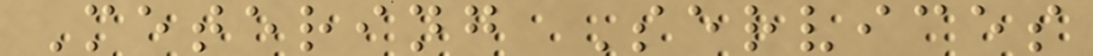Metering Services
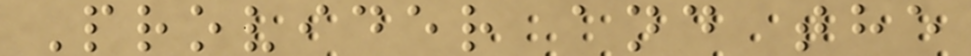Provider and the
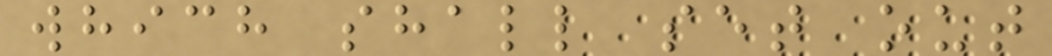which shall set out
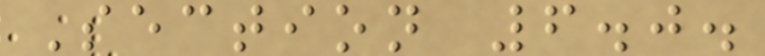Section 6.0.
